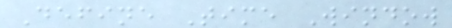Define Time Window
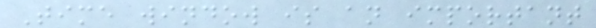Time window is an important
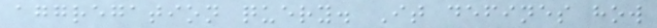aggregation query. It defines how
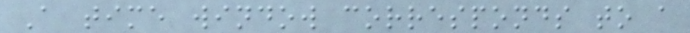A time window corresponds to a
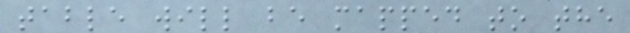table will be mapped to the
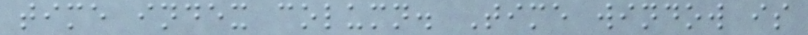time index column. Time window is
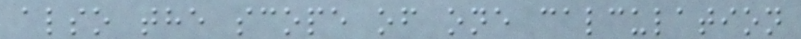also the scope of one calculation
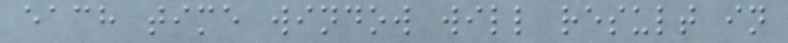each time window will result in
